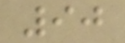90
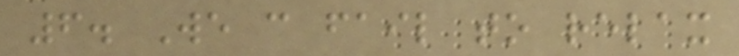6. We can fail to relax
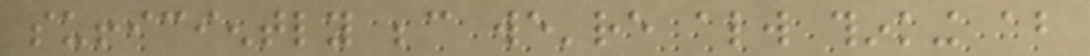sufficiently because we're always thinking about
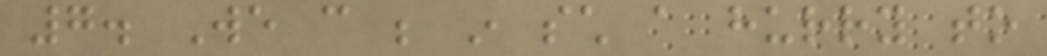7. We can be in such a hurry to
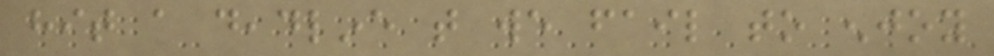hit a deadline that we fail to enjoy
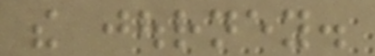the journey.
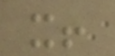it!
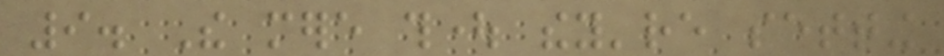9. The mere thought they're setting
